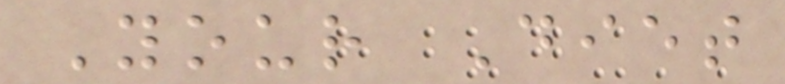Your Diet
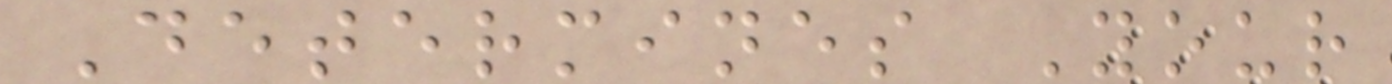Determines Your
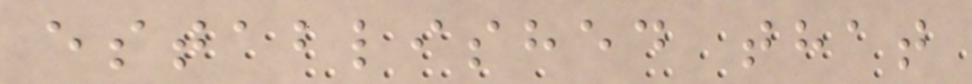established that
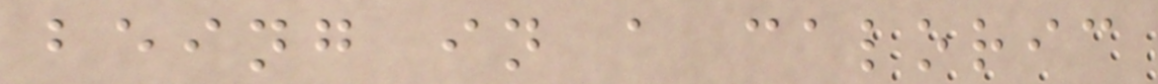being in a caloric
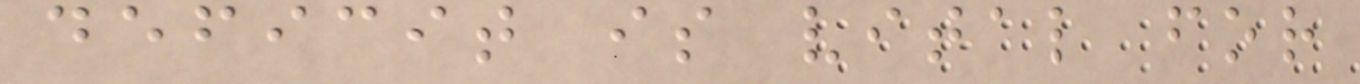deficit is vital for
